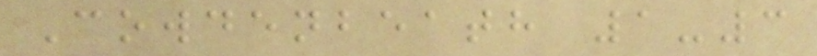Cowdenbeath 1-3
